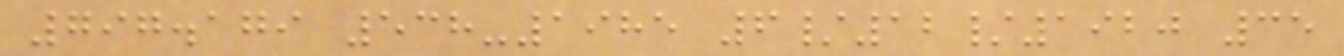797.179 538-1985 6/12/1920 35
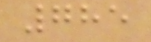785
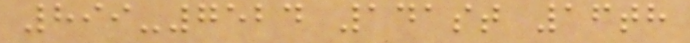899-7524 141st 16th
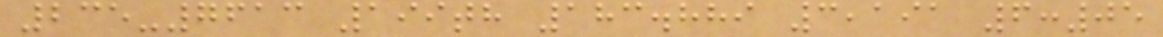235-7613 199th 183.889 3,191 6:05
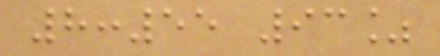8:55 93%
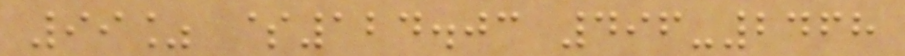99% $124.03 496-2468
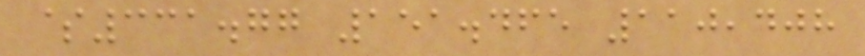$331.77 151.465 110,408
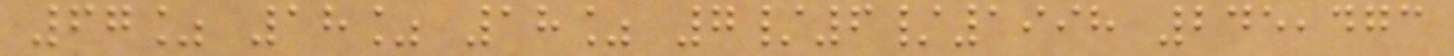67% 18% 18% 7/6/1998 245,473
